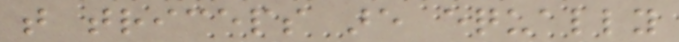that triceps are equally
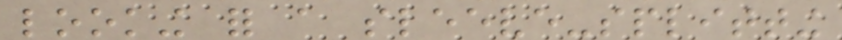looking for a sleeve-splitting
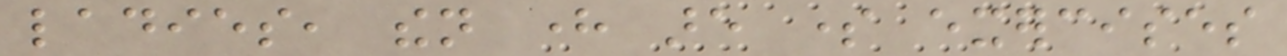ladies, then here are some exercises
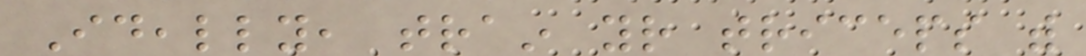Ideally, train your triceps with
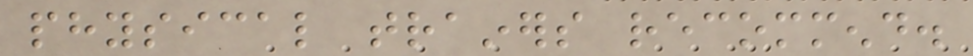physical trainers recommend.
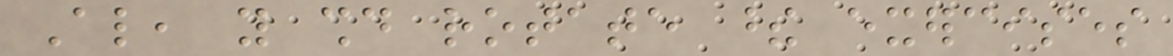Also, you should rotate these exercises
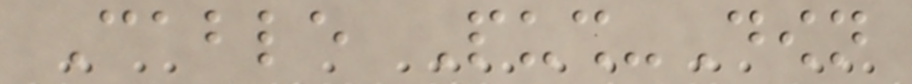Cable Push-Down
